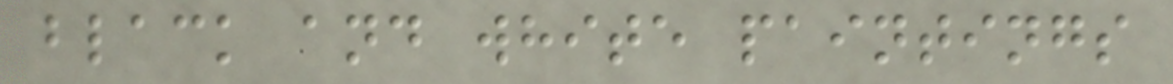black and white paintings
